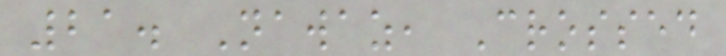21. Nawaz, Crossed
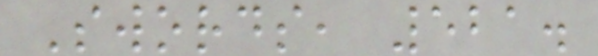Swords, 521.
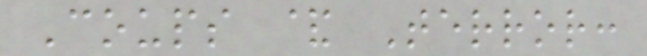Coups & Terror:
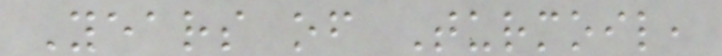Years of Turmoil,
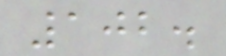102.
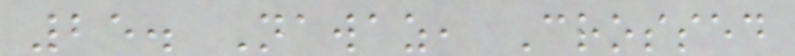25. Nawaz, Crossed
